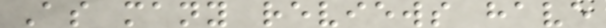As many reviews have
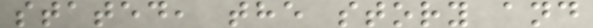stated, the story and
